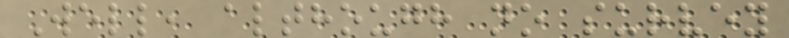Well, although no survey
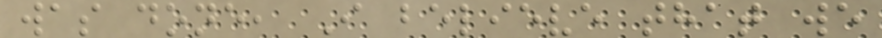was done, I believe that we
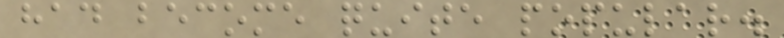had become quite popular.
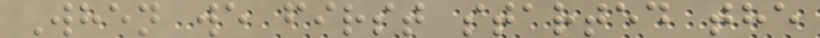When we first started the
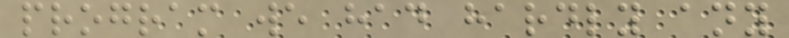program we had hardly any
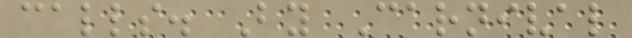calls. By Carnival
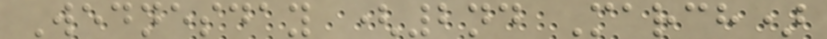Wednesday (2nd March)
